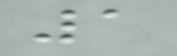1
